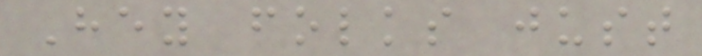Hey folks just
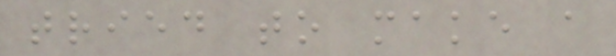tried to make a
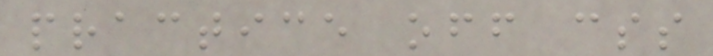practice off css
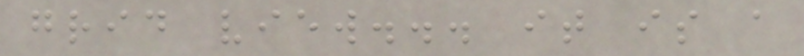grid view... it is a
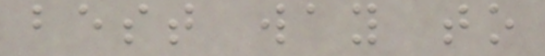best way to
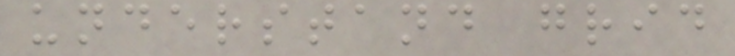understand grid
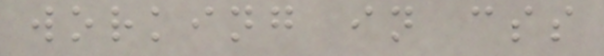working in css
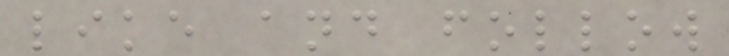like and follow
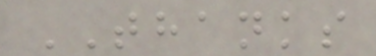THANKS
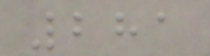281
